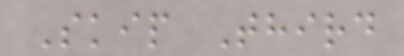Skip Third
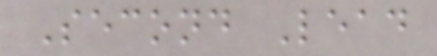Second Lead
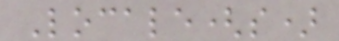Locale(s)
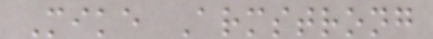Mike Armstrong
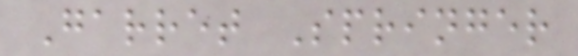Garret Springer
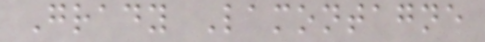Grady Lamontagne
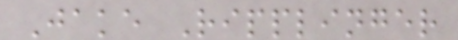Jake Ripplinger
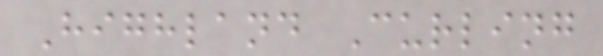Highland Curling
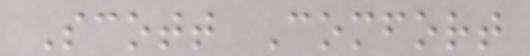Scott Comfort
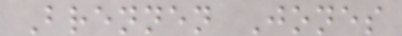Brennen Jones
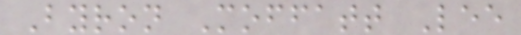Byron Moffatt Lee
